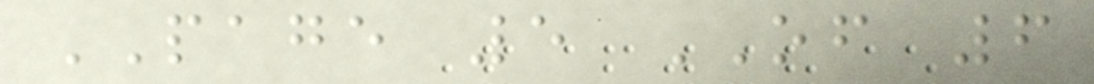PAGE 5 OF 6
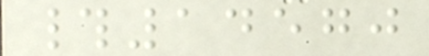#14570
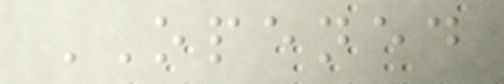OPENED
